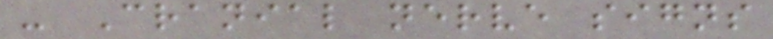- Cranial nerve signs
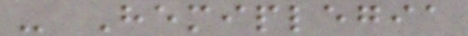- Hemiplegia
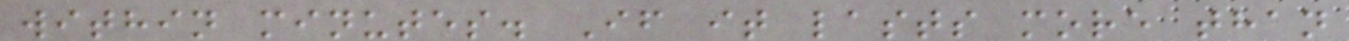within minutes. If it lasts more than
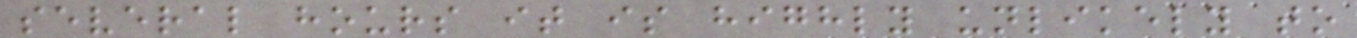several hours it is highly unlikely to
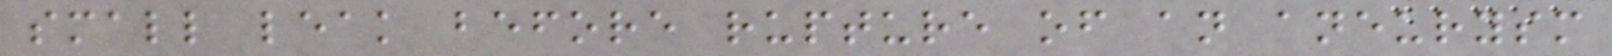small leak before rupture of an aneurysm
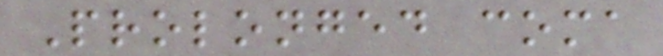Prolonged coma
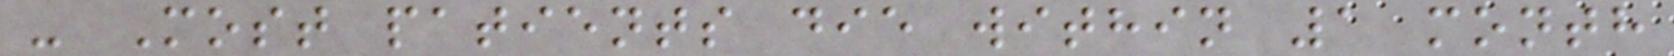- Most patients die within 1 month
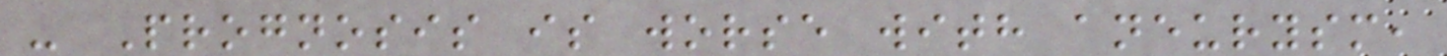- Prognosis is worse with aneurysm,
